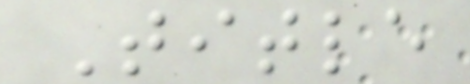Title
